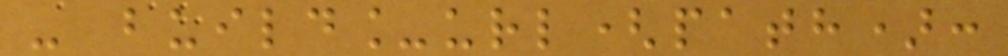- build_url(path):
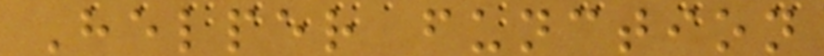Helper function
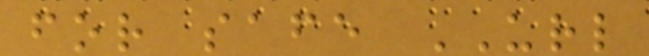for safe URL
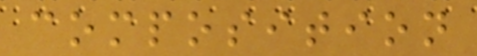composition
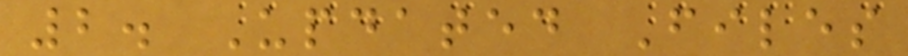2. Updated Files
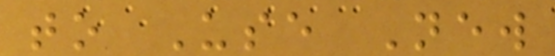to Use New
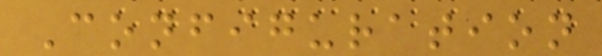Configuration
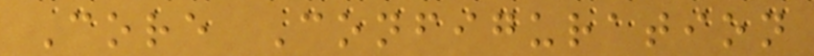Core Configuration
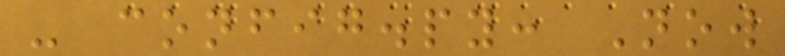- config.py: Now
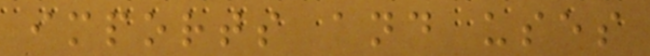imports and uses
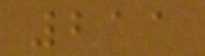211
